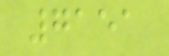7151
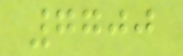7700
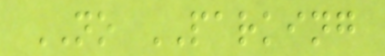NO PARKING
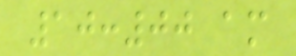10:00 am
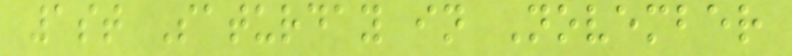1st Saturday in November
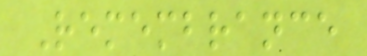Remembrance
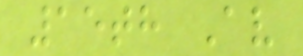15th Av
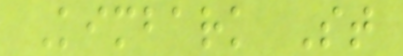Kimbark St
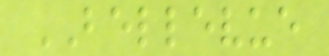BELLEVUE
